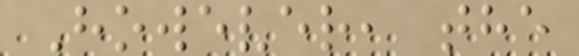However, the
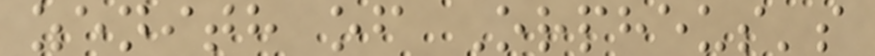zenith of Orpheus's
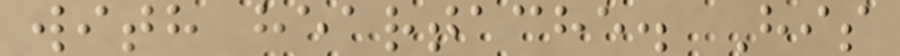with heartache. His
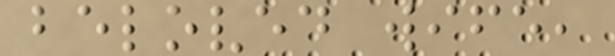beloved wife,
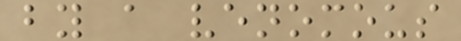by a venomous
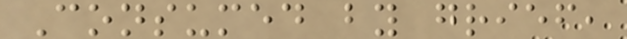Consumed by grief,
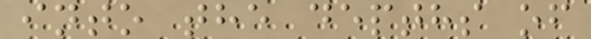into the depths of
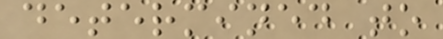determined to
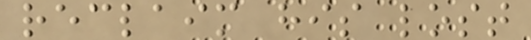reclaim his lost
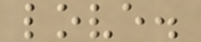love.
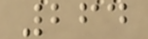264
